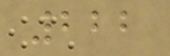222
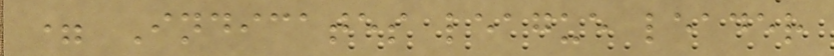= Indicates league leader
